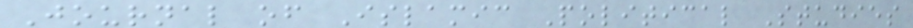Journal of Islamic Political Studies
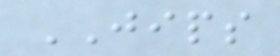JIPS
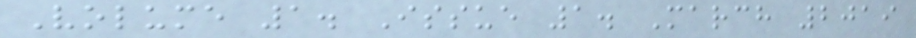Volume 1. Issue 1. March 2019
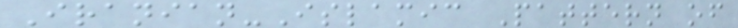Iranian-Islamic Pattern of
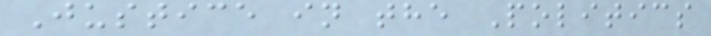Justice in the Politics
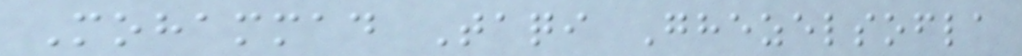Mohammad Taqi Ghezelsofla
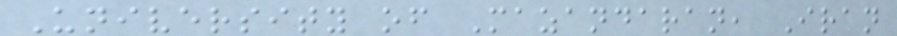University of Mazandaran, Iran
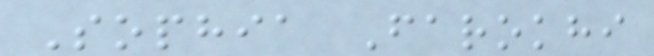Sophia Farokhi
